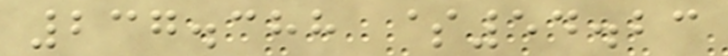237.388 $54.23
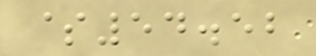$54.52
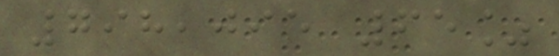798,095 65%
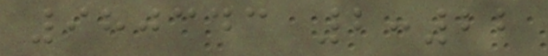980343 2:22
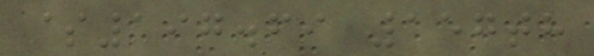$197.69 157th
